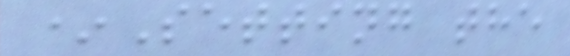*Setting the
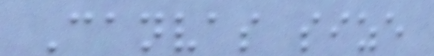Canvas size
